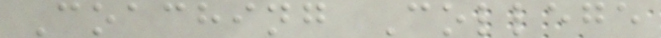Coaching College
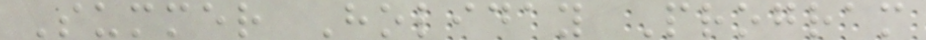Summer Holiday Program
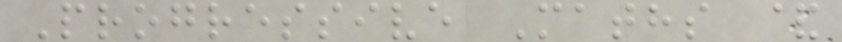Progressive Maths &
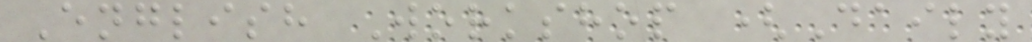English Workshop (Daily
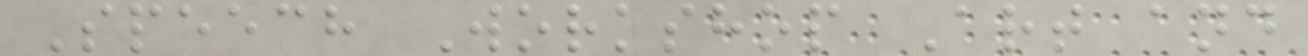Speech Workshop Art and
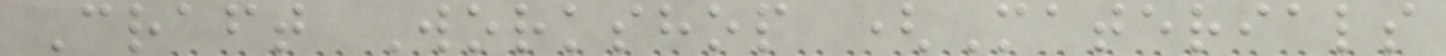Craft Workshop (Materials
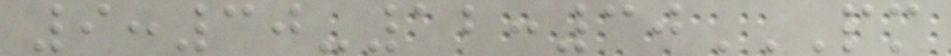9:30-12:30PM
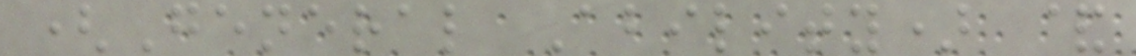(General Ability) &
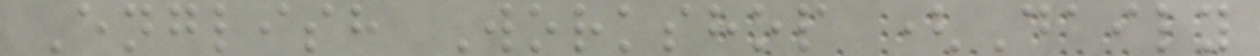English Workshop (Daily
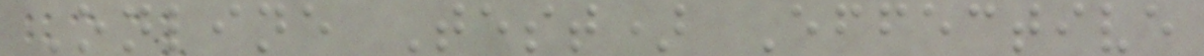Online Test) Effective
